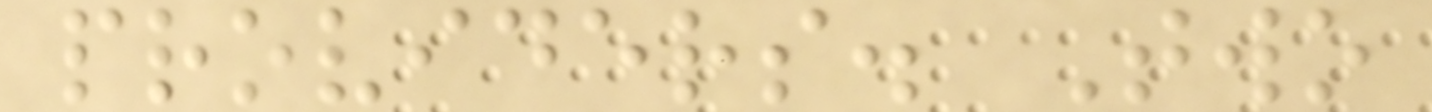providers. Two
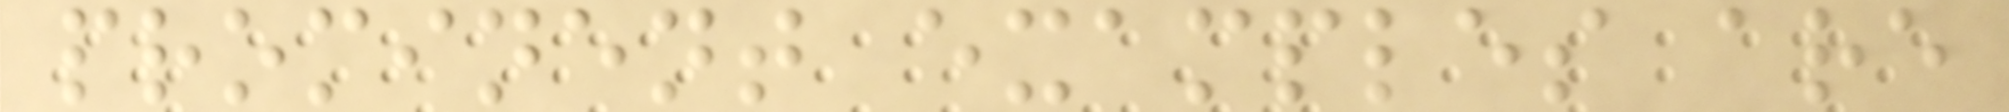prominent examples are
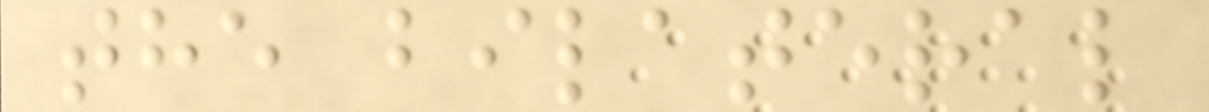the bilateral
